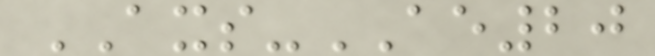AXS-AE20
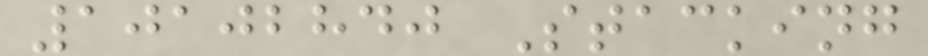10102840 Stacking
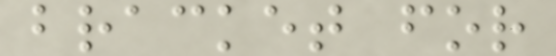bracket for
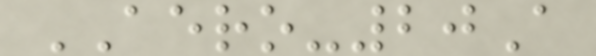AERO-20A
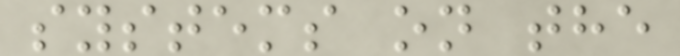systems on the
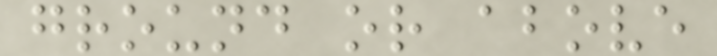ground or above
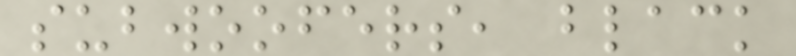subwoofers, black
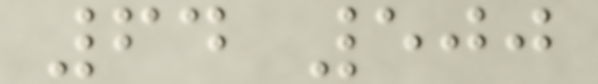64 500
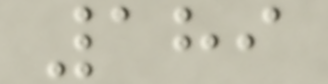189
